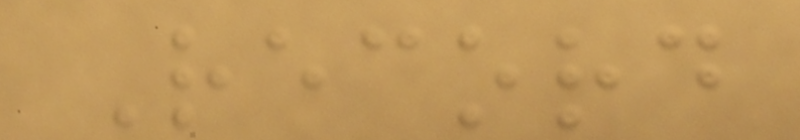Record
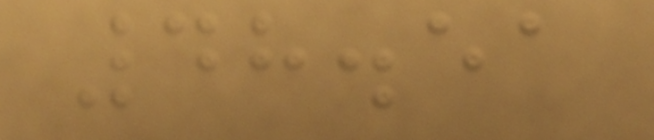48.51
